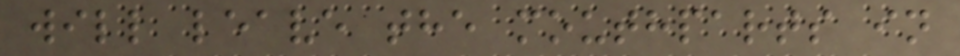will leave the mouthparts in
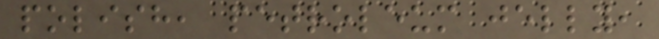polish, petroleum jelly,
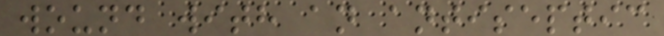wound with an antiseptic
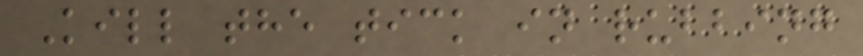Kill the tick in rubbing
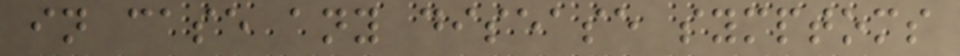in case any disease symptoms
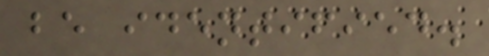be identified.
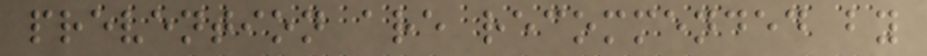prevention are recommended by
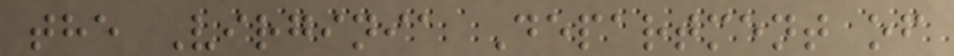the Virginia Department of
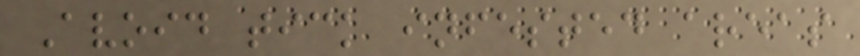Avoid tick infested areas
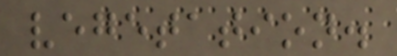vegetation.
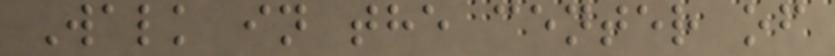Walk in the center of
